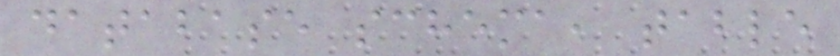database schema, table
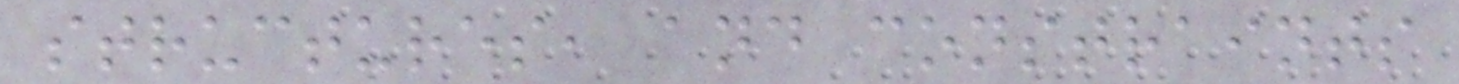structures, and constraints
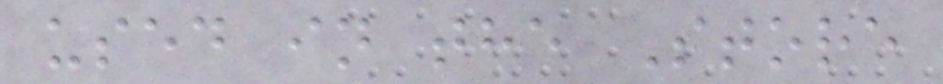used in the Store
